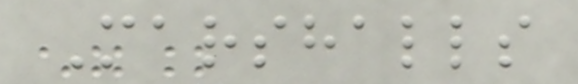Marshalls
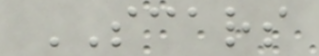SCARS
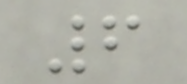6
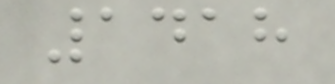1418
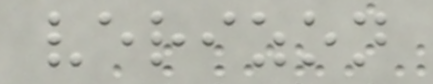verizon
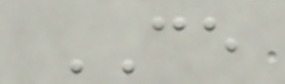CE
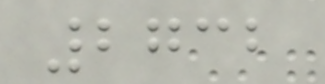2732
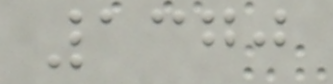1370
